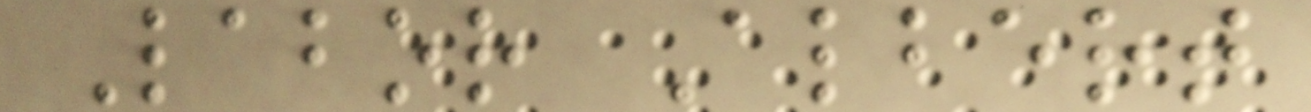Labor Albert
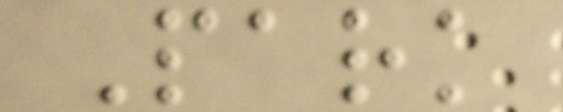Park
